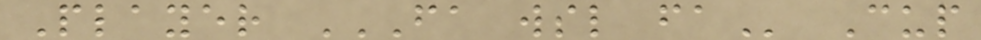Player FA WSL FA Cup
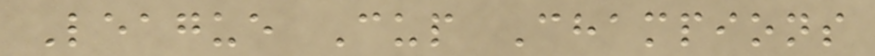League Cup Champions
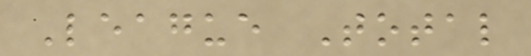League Total
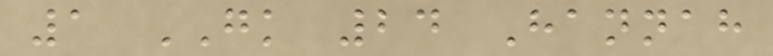1 GK 24 Hannah
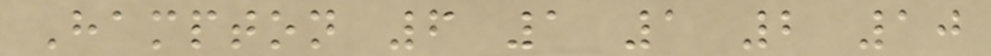Hampton 6 1 1 2 10
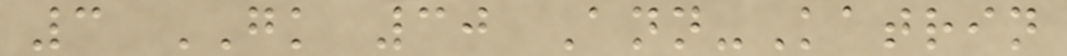3 GK 30 Ann-Katrin
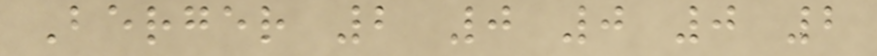Berger 2 0 0 0 2
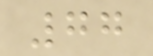77
